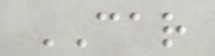CAR
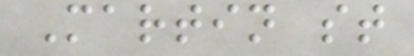Martin st
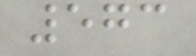573
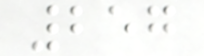257
